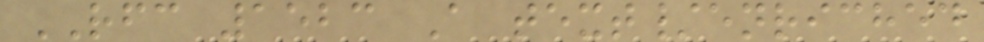RFC 1523 A text/enriched
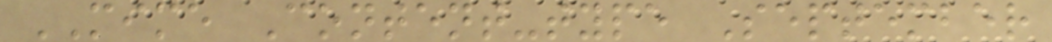MIME Content-type September
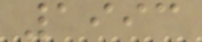1993
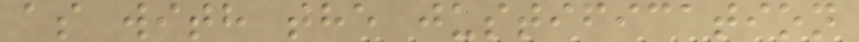as with the justification
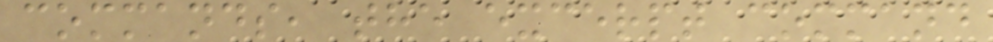commands, the excerpt command
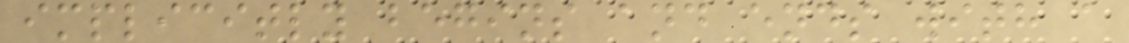implicitly begins and ends with a
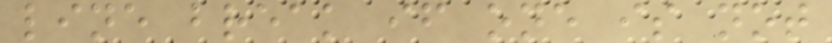line break if one is not
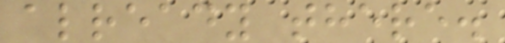already there.
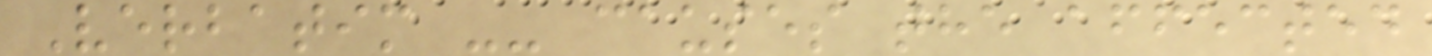Verbatim -- causes the affected
